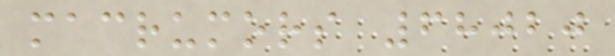macrumors 68020
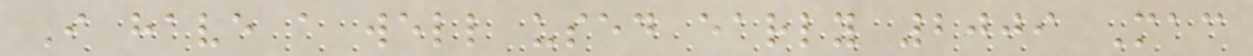I have a well used early 2009 Mac
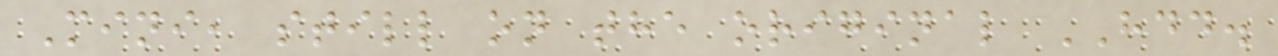Mini, still on the original HDD.
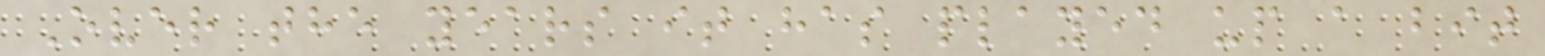Over the years it has played up a bit
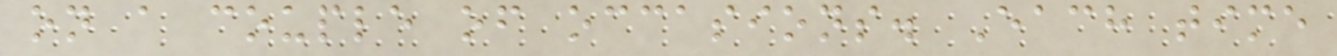on a couple of occasions. Each time
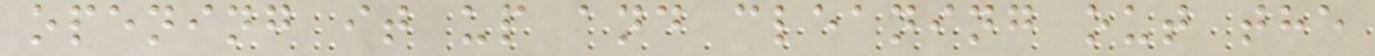opening it up and cleaning out the
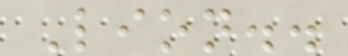Lion..
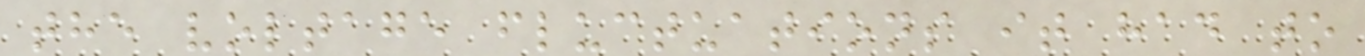the voltage fluctuations it had to
